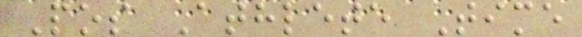Pos Athlete Time
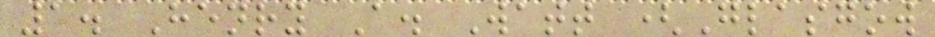1. Henry A. Watt (Glasgow
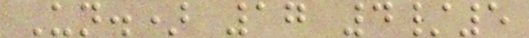Un.) 17 4/5
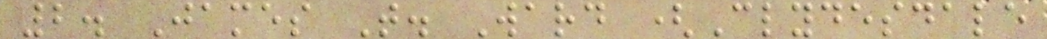2. James T. Ward (Clydesdale
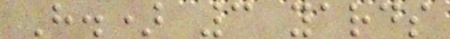H.) 3 yards
